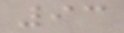93
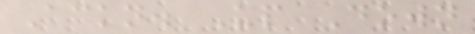Ackn. Up Down
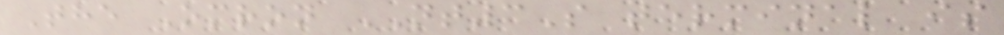The Omron NT3S terminal is
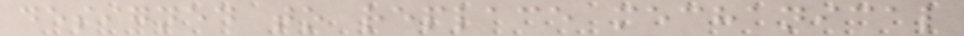designed to replace mechanical
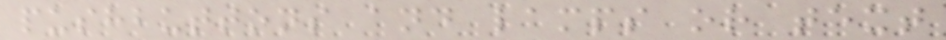pushbuttons and lamps or text
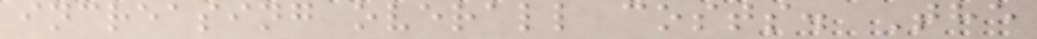increasing overall costs. The
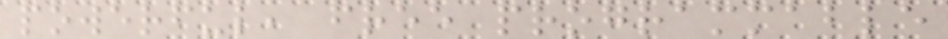powerful, free programmable
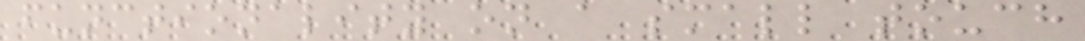functionality on a small touch
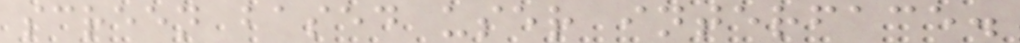screen based user interface.
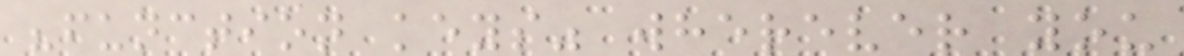"function keys" wherever you
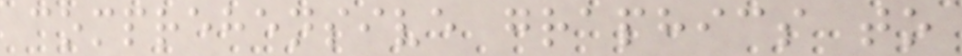comprehensive graphics to
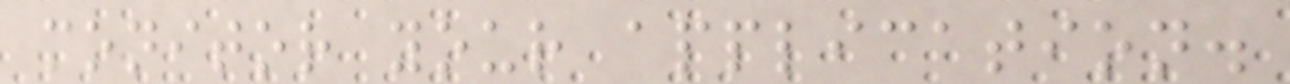monitor your application.
